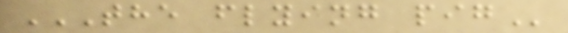THE FLYING PIG
